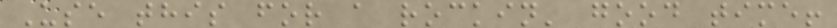Use this for a rockin' good time!
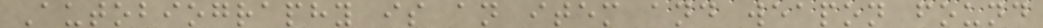Autobiography is an item and weapon found
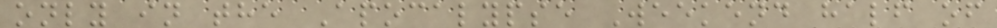only in the Apocalypse Weekend half of
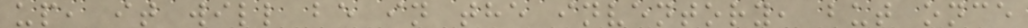up, it will be in the inventory, but once
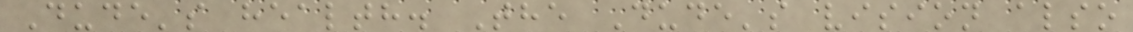Dude's health. The Dude's vision also
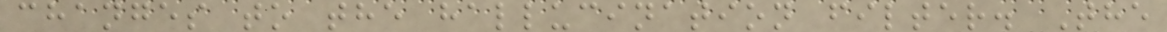changes to the hallucination filter. The
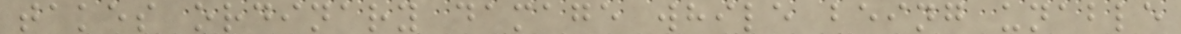takes ordinary damage while being unable
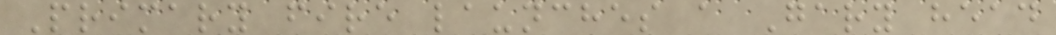Primary fire launches a Gary head
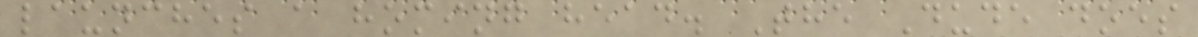launches a homing head. The Dude does
